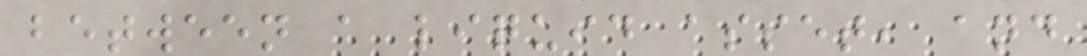between a liquid asset, and
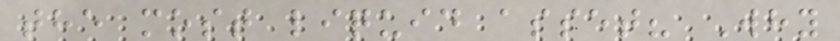the most liquid asset? Why
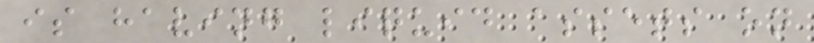is having liquid assets on
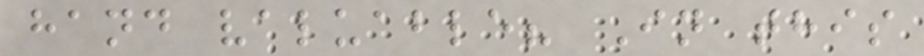hand valuable? In this
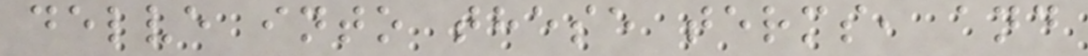delve into these terms, and
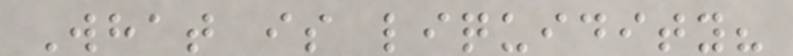What is liquidity?
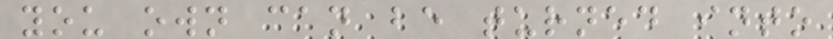you own can be turned into
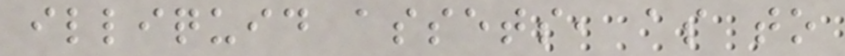illiquid assets, as to
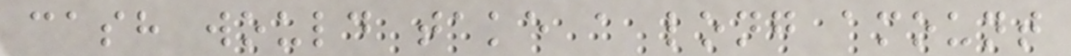cash would take a long amount
